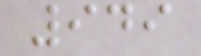949
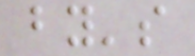by's
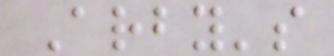Arby's
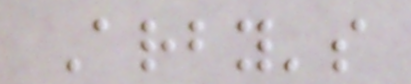Arby's
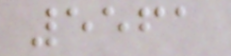5561
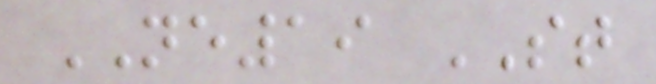NE19 ST
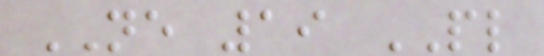NE 19 PL
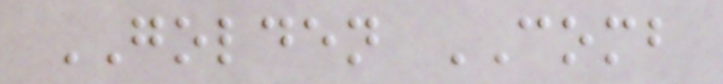GOLDEN COMB
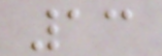13
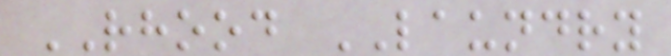RHOOD LAUNDRY
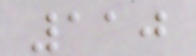110
